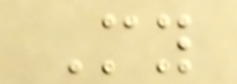My
